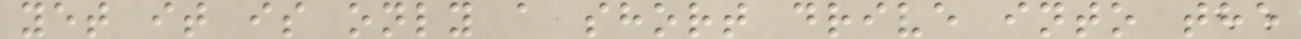yet it is only a short drive into the
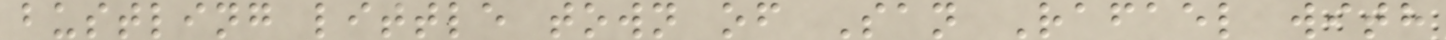bustling little town of San Rafael with
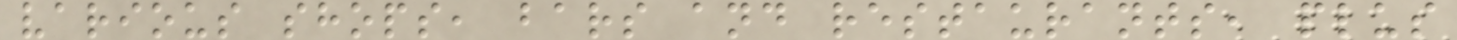various shops, bars and restaurants, plus
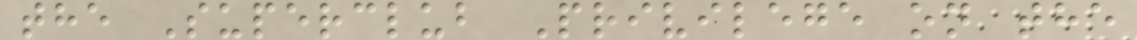the Superclub Privilege on the
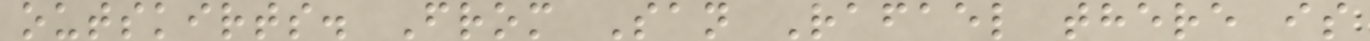outskirts. From San Rafael there is
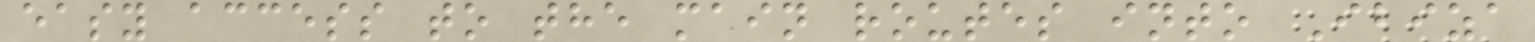easy access to the main routes into Ibiza
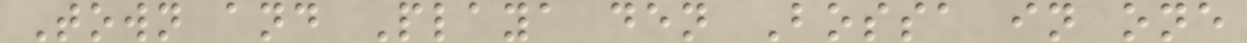Town and Playa den Bossa in one
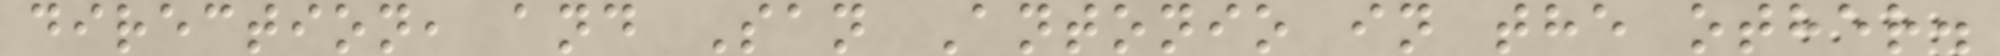direction, and San Antonio in the other.
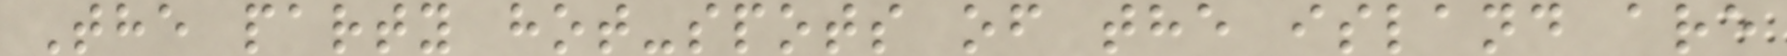The party hot-spots of the island are
